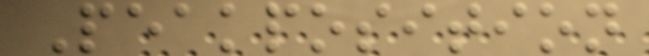Peakposition
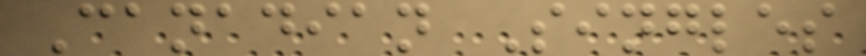Canadian Singles
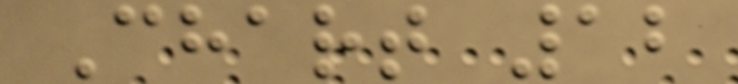Chart 12
